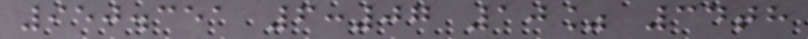950.351 6:07 10% 34th
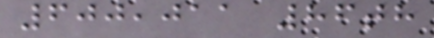600,011 86th
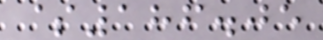$186.05
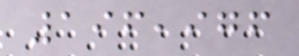196,976
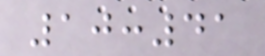10:41
